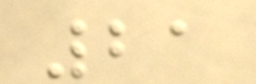21
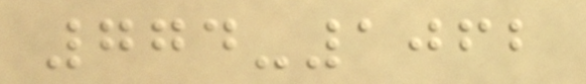774-1062
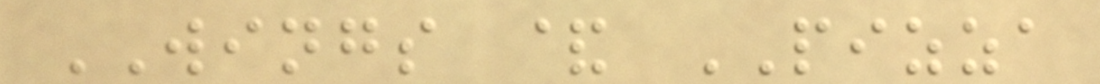WINGS & PIZZA
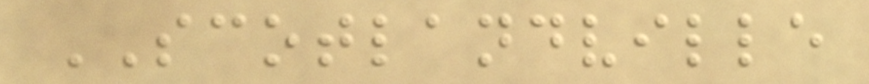SCOTLANDVILLE
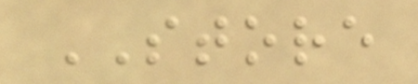STORE
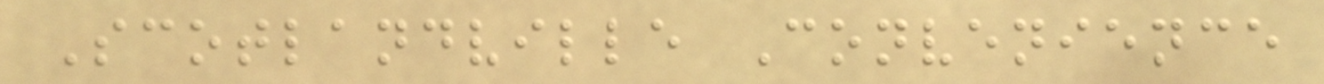Scotlandville Convenience
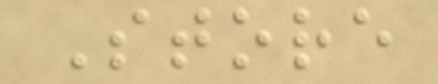Store
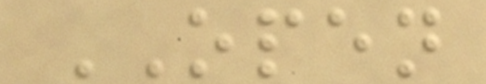OPEN
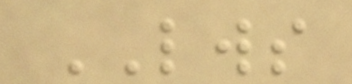LWS
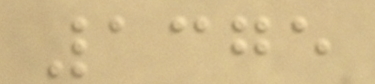1375
